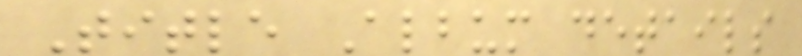Title Album details
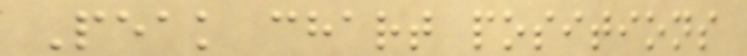Peak chart positions
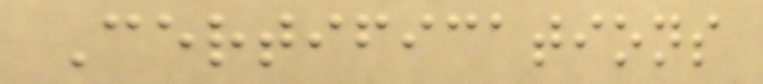Certifications
